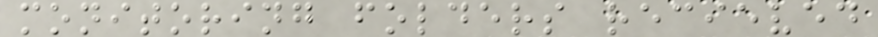monitoring folders recieved
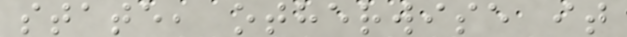state, otherwise it
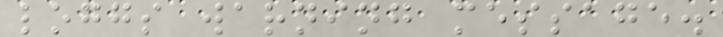loggs warning message.
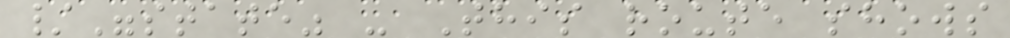/"state" - This route shows
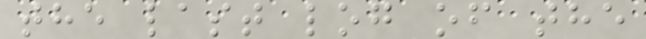the last log of the
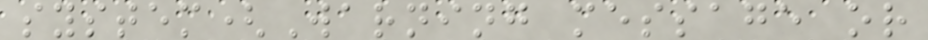system(Warning message or
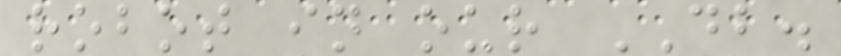robot in our DB.
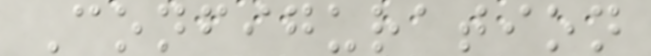Configuration
